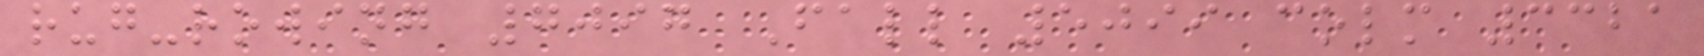rug-rowing 7097 Fall 5099 colm 3321
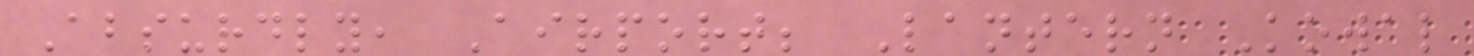Absurdly, Airport; Lantern Kowal
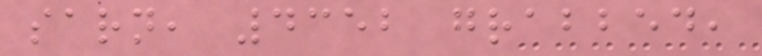sarn, 4352 grabbed,
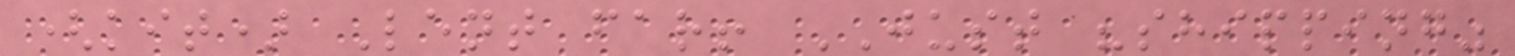(kit) Lent far! JUST "shipping"
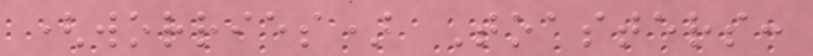(worries) Toasters:
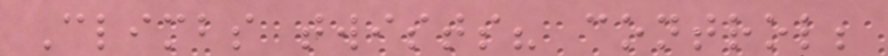Climbs twists? control;
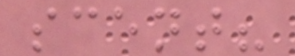scent?
